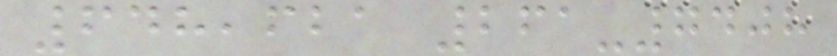648,621 261-7408
